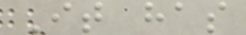It has
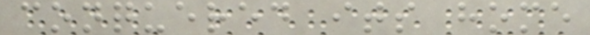conquered its home
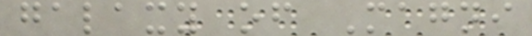galaxy of Magni
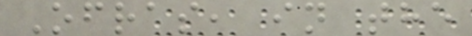Ofras, in the
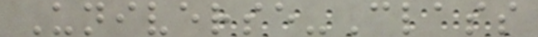Universe-Class
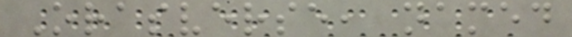Orasverse, named
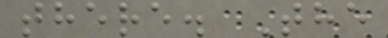there. The
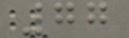77
